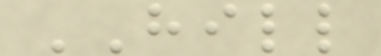HILL
